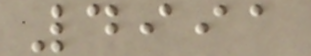4991
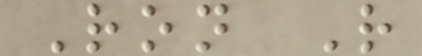Ron R
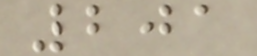201
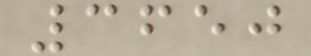3650
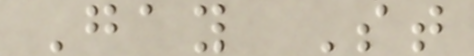Gay St
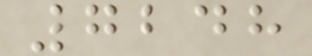7248
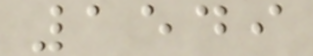1549
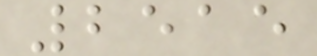2515
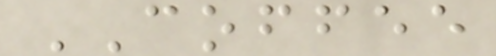COFFEE
